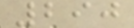290
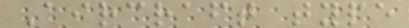Aircraft type
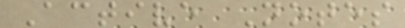Active Notes
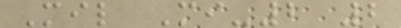Mil Mi-2 2
